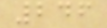246
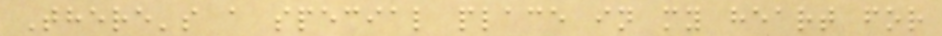There's a special place in my heart for
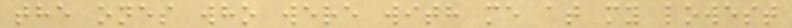the ones who were with me at my lowest
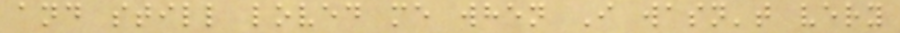and still loved me when I wasn't very
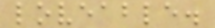loveable.
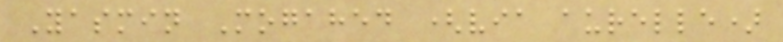Yasmin Mogahed (via aurelle)
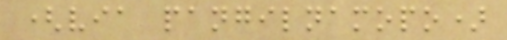(via pangilnamopo)
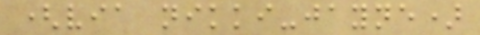(via nikki-jayne)
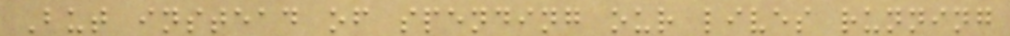But instead of spending our lives running
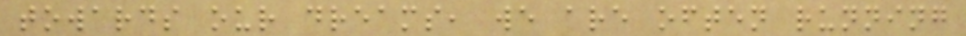towards our dreams, we are often running
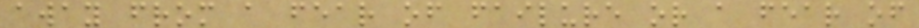away from a fear of failure or a fear of
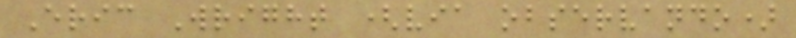Eric Wright (via observando)
